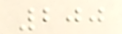200
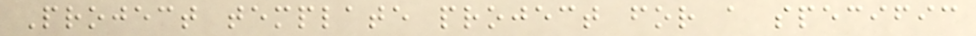Project template project for a specific
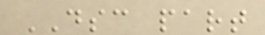DSC part
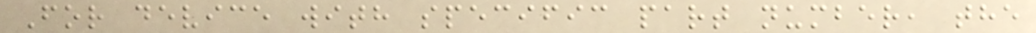For device with specific part number, the
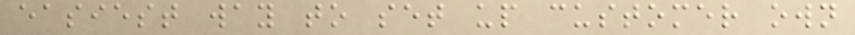easiest way to set up customer own
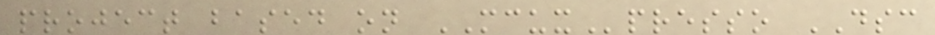project based on MCUXpresso DSC
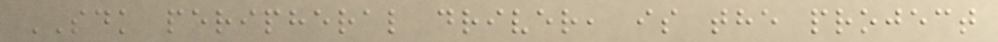SDK peripheral driver, is the project
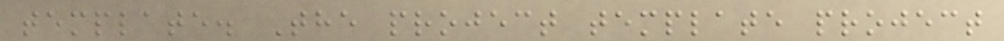template. The project template project
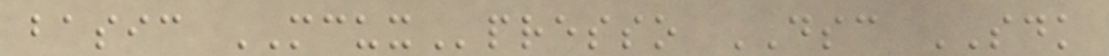basic MCUXpresso DSC SDK
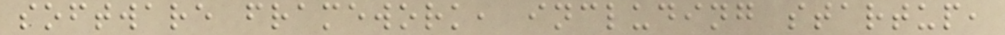software framework, including startup,
